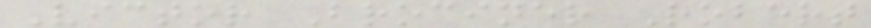Victor Brociner Robert
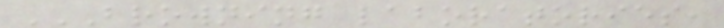BROWNING LABORATORIES,
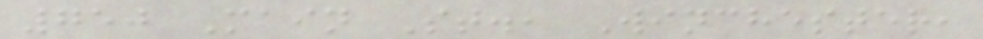750 Main St., Winchester,
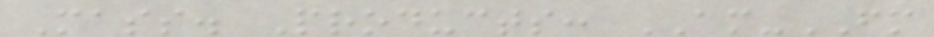Mass. Products: AM-FM
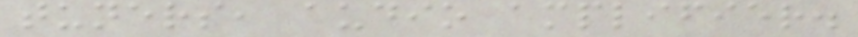tuners, audio amplifier.
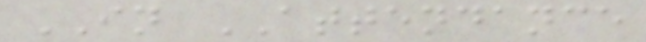IN ATTENDANCE
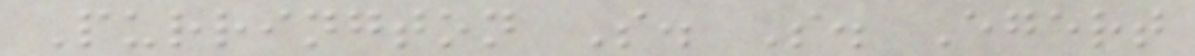Purrington S. S. Egert
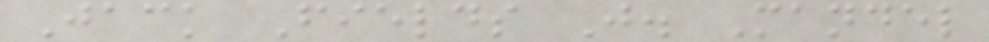Jack Fields J. Mandel
